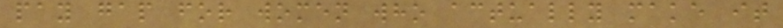pay gap for women who actually make it
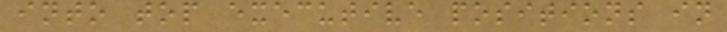into top executive positions in
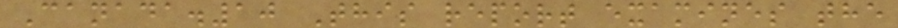Canada.10 This report examines the
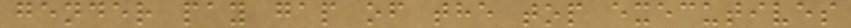gender pay gap of the top executives
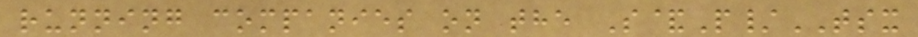running companies on the S&P/TSX
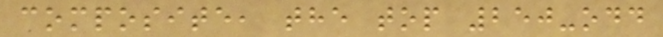composite, the top 250-odd
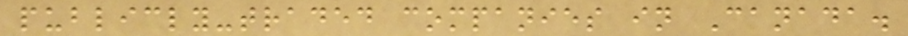publicly-traded companies in Canada.
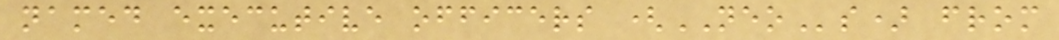named executive officers (NEOs) from
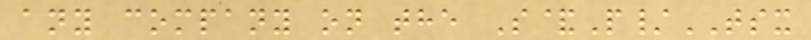any company on the S&P/TSX
